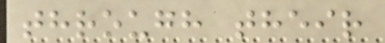through their
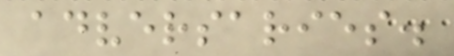adversaries.
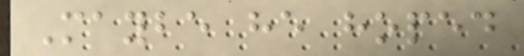Maybe he hoped
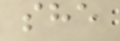she
